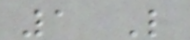1 Like
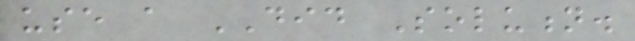use a DID Solution.
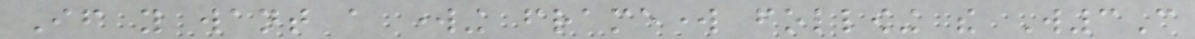If you want a working framework following the W3C
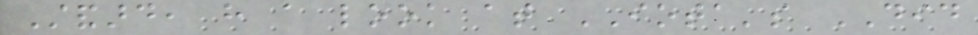Standard, have a look at IOTA's DID
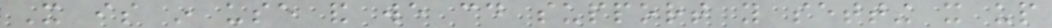It is in use and we could support you setting it up
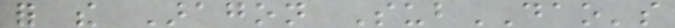for the Aragon SubDAO's
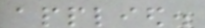applied.
